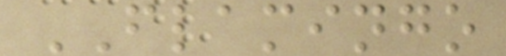FLAMINGO
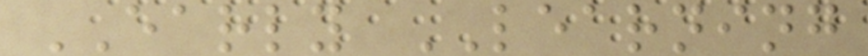EARLY LEARNING
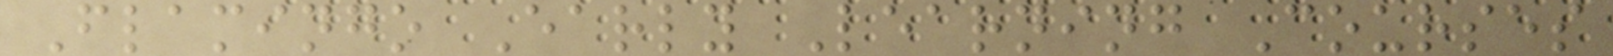Flamingo Early Learning Courses
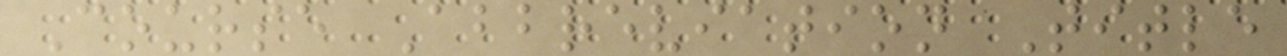Course Abbreviation Title
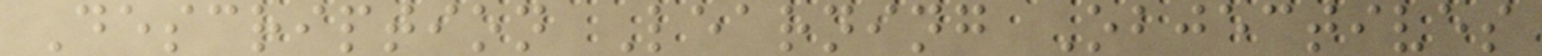Description Learning Objectives
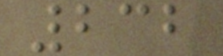232
